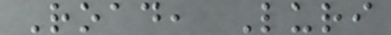Road, Luri
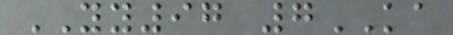YY97 7KA
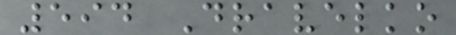594 Dravelko
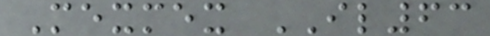Mexmex IL63
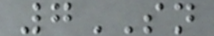7SN
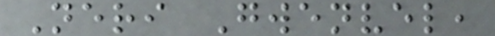Neri Gwenvel,
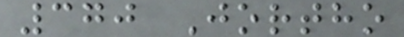370 Jortho
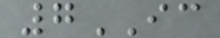7IC
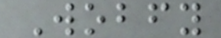Wobfy
